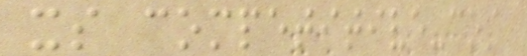its competitive-cost
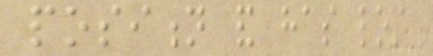position and has lost
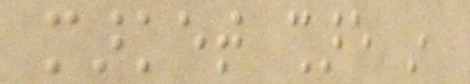market share in
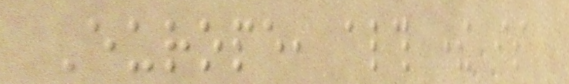Europe, although there is
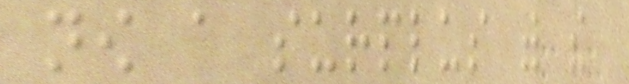now a surplus with the
